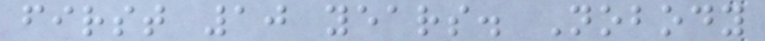first 10 years. Nobody
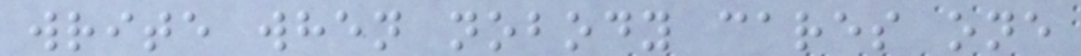write when nobody cares one
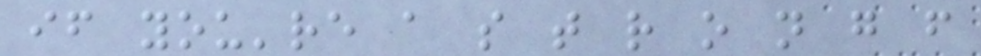if you're a s t r o n g f
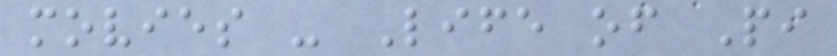movies - Life of Pi
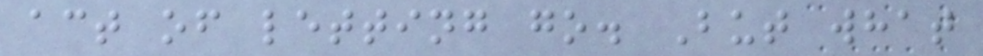act of letting go. But what
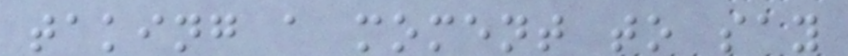taking a moment to say
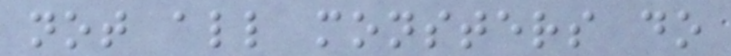not all monsters do
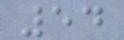54
